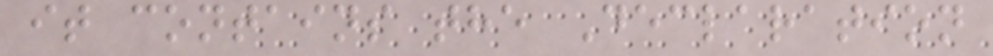it contains the Declaration
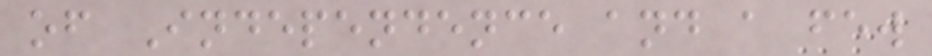of Independence and a few
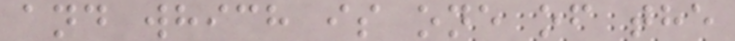and which is one of the
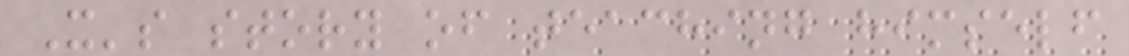X's story of teaching himself
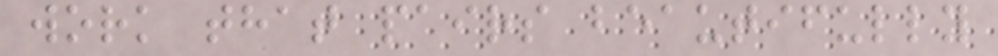work that pairs beautifully
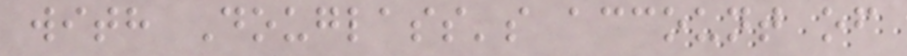with Douglass's account of
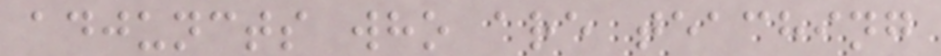adjuncts who are teaching
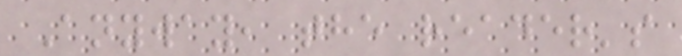Anyway, the reader's
